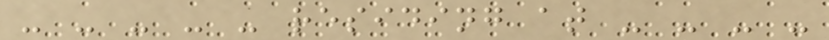- - - - - residing at - - - -
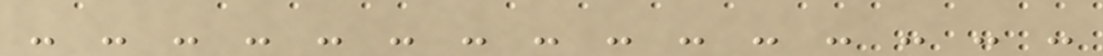- - - - - - - - - - - - - - -
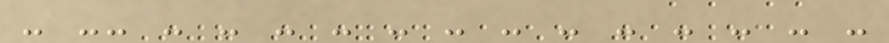- -- - - - - - - - - - - - - -
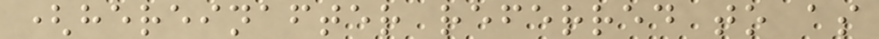(hereinafter referred to as
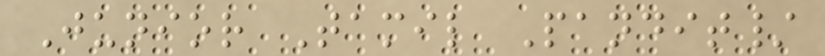Junior Tamil Pandit/
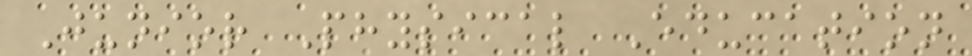Junior Physical Education
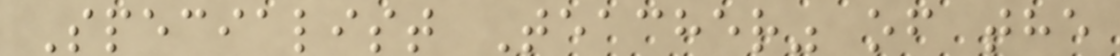Specialist Teacher" of the
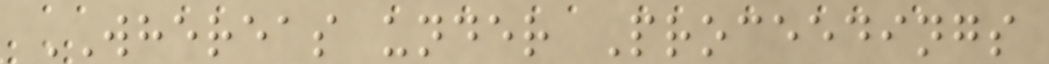WHEREAS under Proceedings
